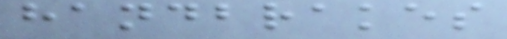handbrakes
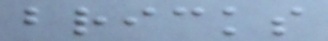bricks
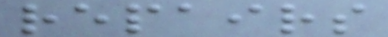repairs
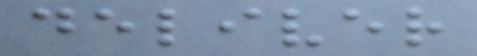deliver
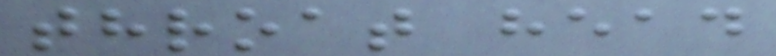throat head
